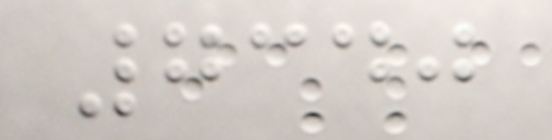7340
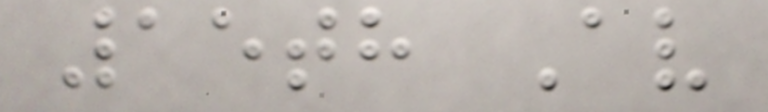15th Av
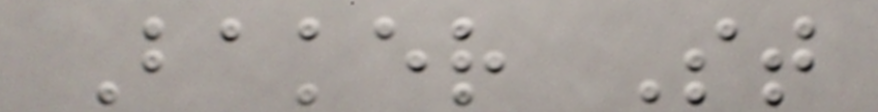Baker St
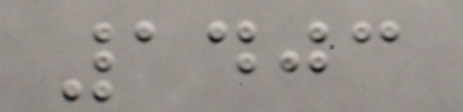1403
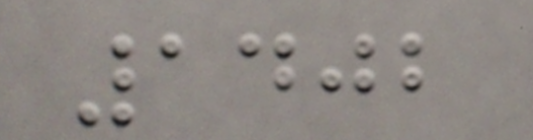1402
